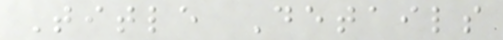Title Details
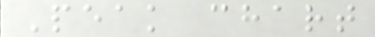Peak chart
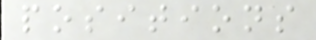positions
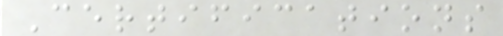Certifications
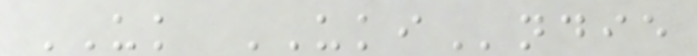UK UKIndie
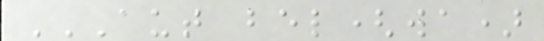AUT BEL(WA)
